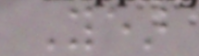Year
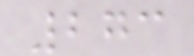273
